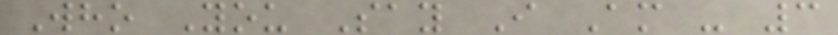Who You Say I Am - 3
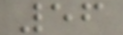56
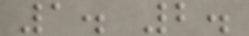1. 2.
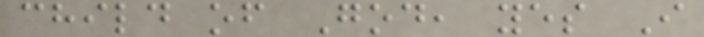child of God, yes I
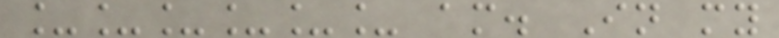______ am. In my
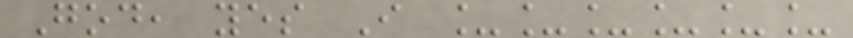God, yes I ______
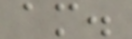am.
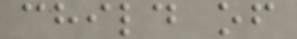child of
